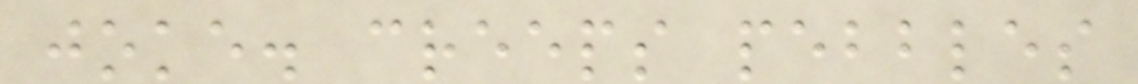joke. creeps pebbles
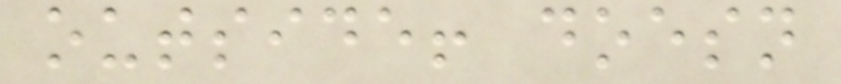outside! doesn
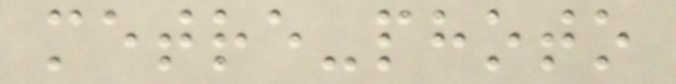metre-photo
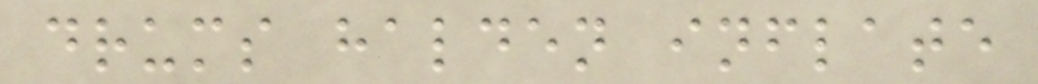drums halden inflate
